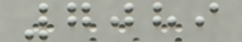7089
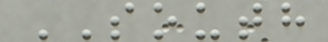SOUTH
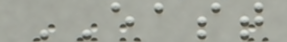EAST
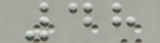48
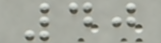40
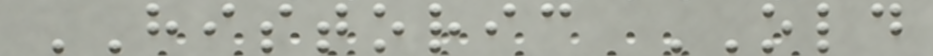HISTORIC OLD
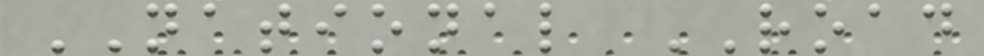NATIONAL ROAD
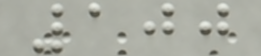100
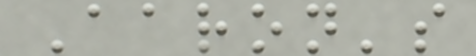Aaron's
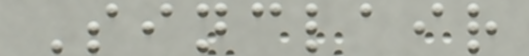Sinclair
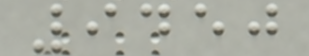9450
